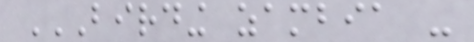BIRDING ZAMBIA -
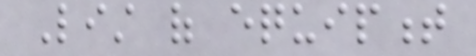List of equipment
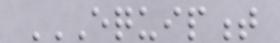EQUIPMENT
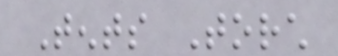Tents Torch
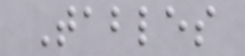Tables
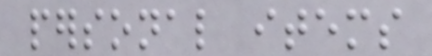personal items
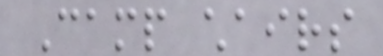Camp chairs
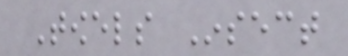Towels Insect
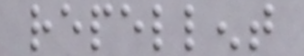repellent
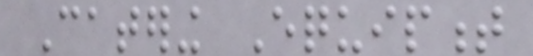Catering Equipment
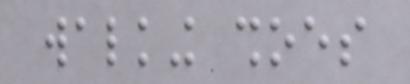walking shoes
